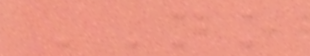NO
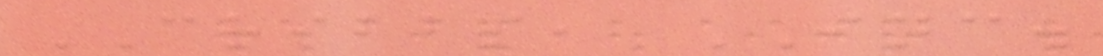CRIBBS, INC.
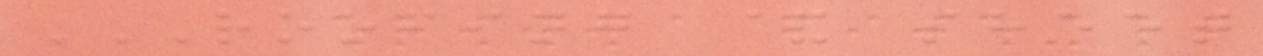ROOFING & SHEET
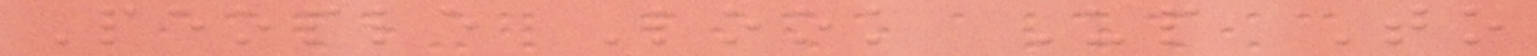People Look Up To
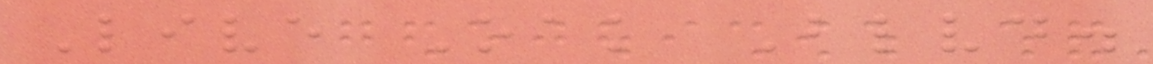Live Oak Blvd.
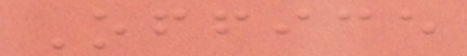Office
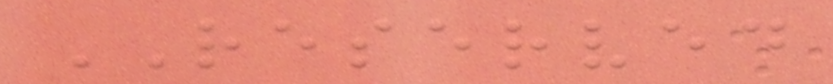RESERVED
